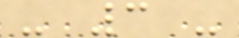- 3 -
